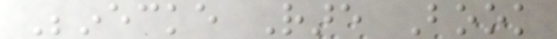Beinecke Rare Book
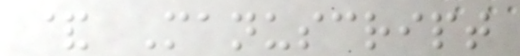& Manuscript
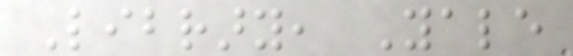Library, Yale
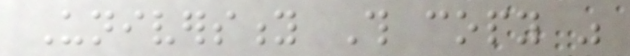University This copy was
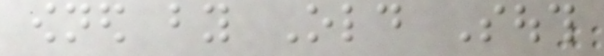owned by Old South
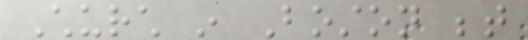Church in Boston between
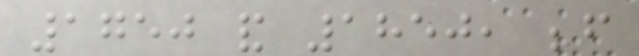1750 and 1850, before
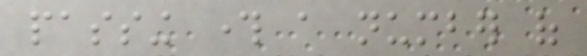passing through a number of
